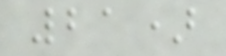21)
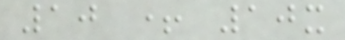10 + 10x
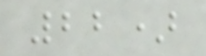22)
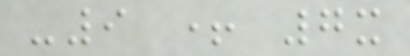-9 + 7x
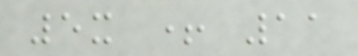5x + 11
